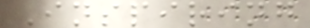Inspiring
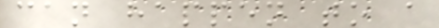can happen to a
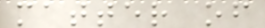matter of
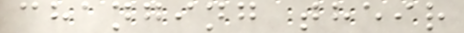changing their
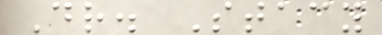Dr. Stacy
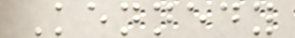Kennedy
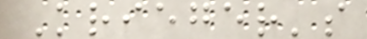Krieger's
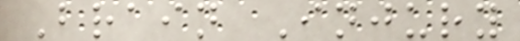Brain Injury
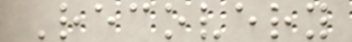Recovery
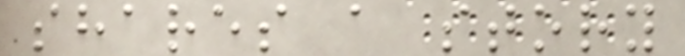shares a story
